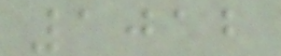1012
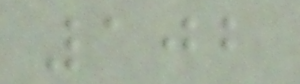102
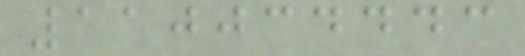110034443
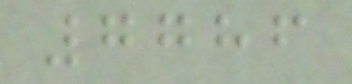7786
